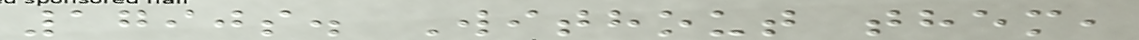1790s. Without them,
